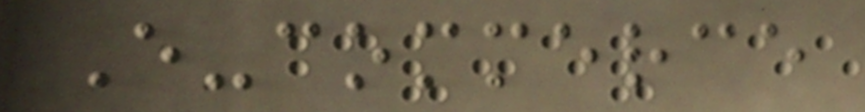E-commerce
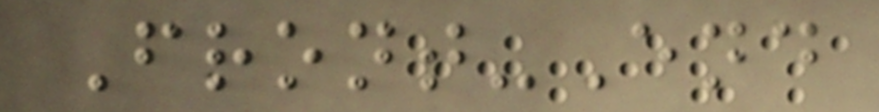Front-End
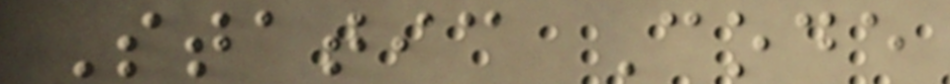Static Code
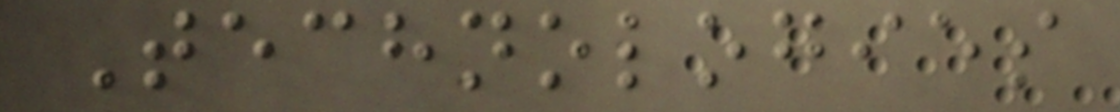Technologies
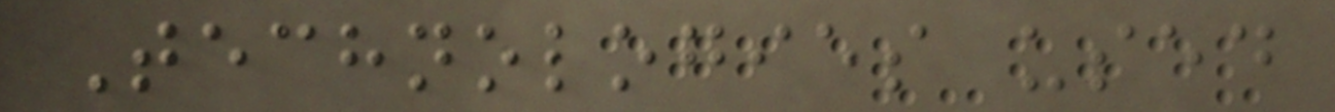Technologies used
